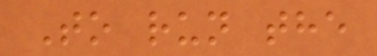To run the
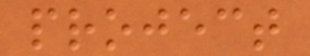project
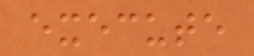execute
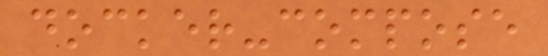docker-compose
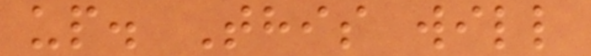up. This will
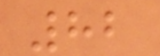82
